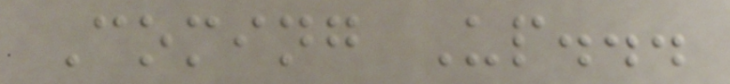Coming Up...
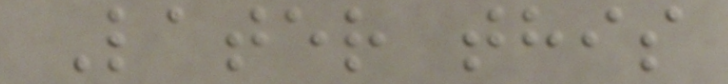Later this
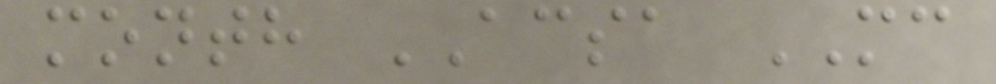month ACSA MC
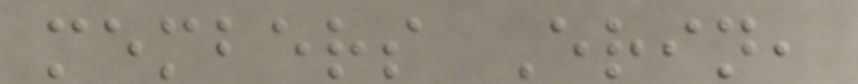members Erin,
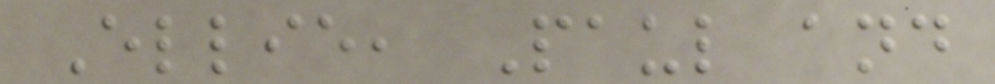Ellie, Paul and
